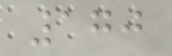170
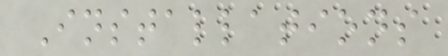Installations
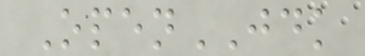OpenJDK
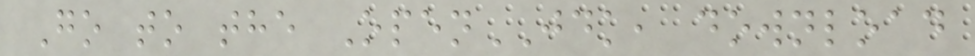Go to the OpenJDK, download
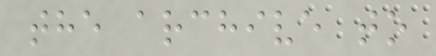the archive to
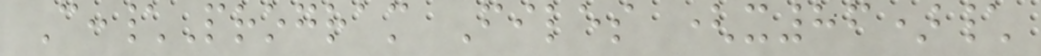C:\Program Files (x86)\
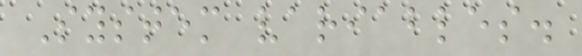System variables.
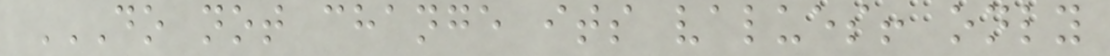DO NOT CHANGE ITS VALUES! ONLY
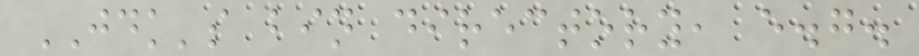JDK's bin directory, e.g.
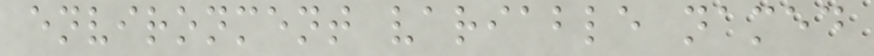environment variable named
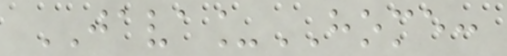JAVA_HOME:
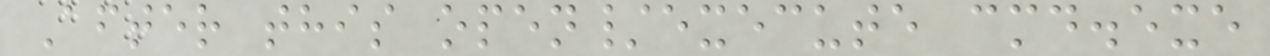After this open/execute cmd.exe
